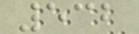532
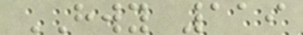HWY 119
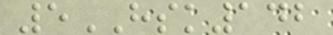5HSK142
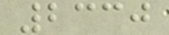2330
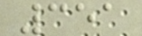351
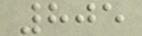805
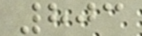803
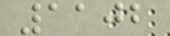1102
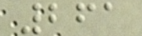261
